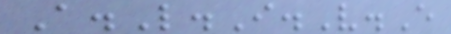A.L.I.V.E
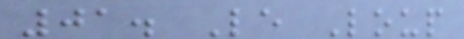01. Le Loup
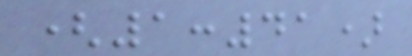(1:41)
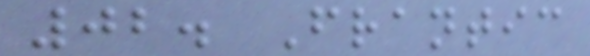02. Frantic
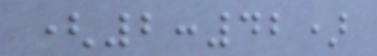(2:42)
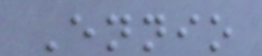Ennio
